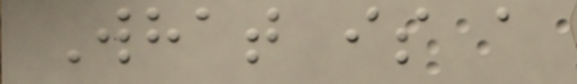What is a
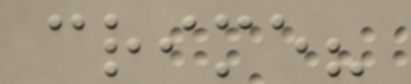crime?
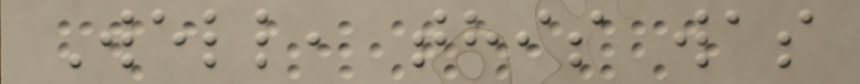Well, this was
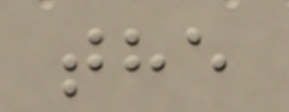the
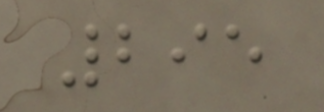295
